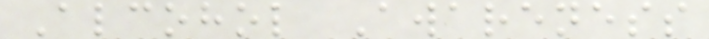Alcohol Awareness
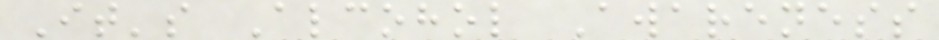It's Alcohol Awareness
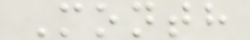Month
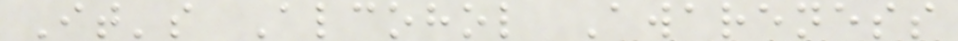It's Alcohol Awareness
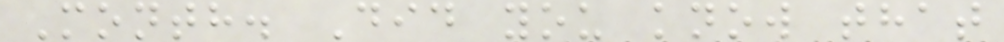Month. Did you know that
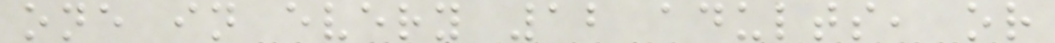one in every 12 adults, or
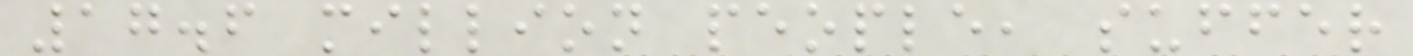17.6 million people, suffer
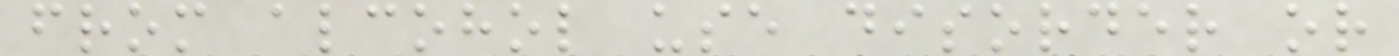from alcohol use disorder or
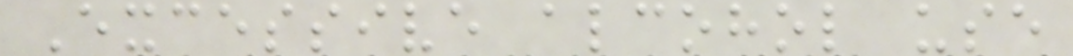Excessive alcohol use
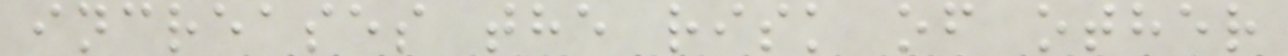increases the risk of other
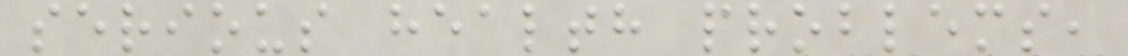serious health problems,
